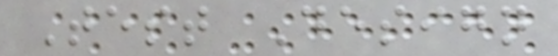Test Design
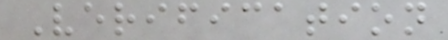Verification
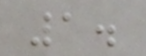1.
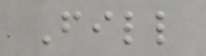Fill
